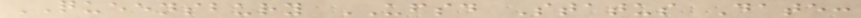QUEENSBURY UFSD Status Date:
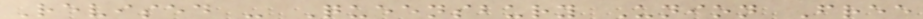Revised - Queensbury Union Free
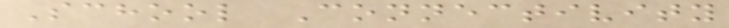School Connectivity
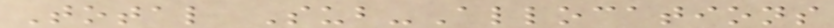Total Sub-Allocations
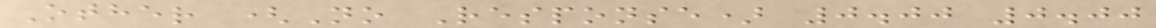Other (No Response) 0.00 0.00
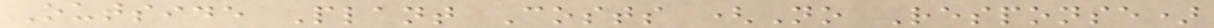Outside Plant Costs (No Response)
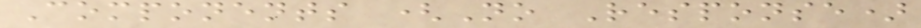Components (No Response)
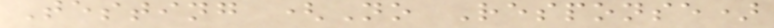Testing (No Response)
